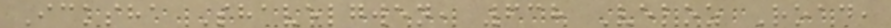Icksha Shavelgwen, 638 Veloz Road,
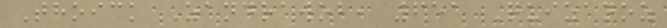Thoick Zandrawob, 651 Quizanoz
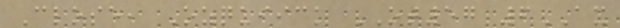Close, Ozquiick OT57 6AX
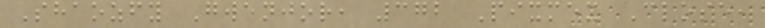Shaozfy Gwenjor, 372 Pixmex Close,
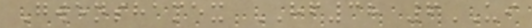Gwenshamex HF38 6UI
